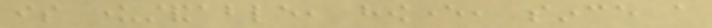is understandable, however, since a
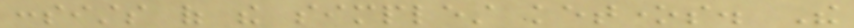consists of the simplest ketones. The
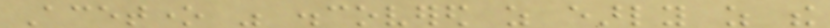Acetone was discovered as early as the
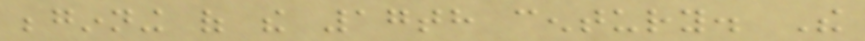beginning of the 17th century. The
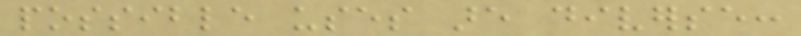possible uses are diverse:
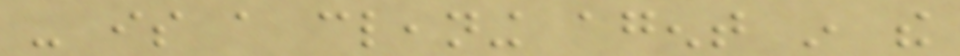- is a cleaning agent in the
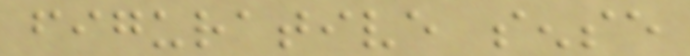figurative sense
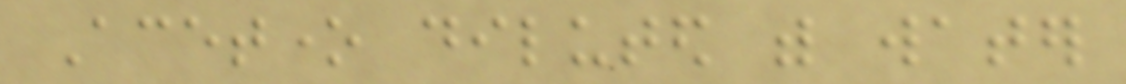Acetone diluted with water
